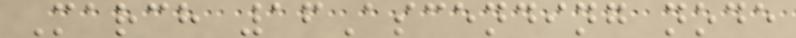March 16Ascending node
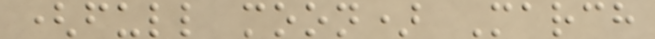(full moon) March
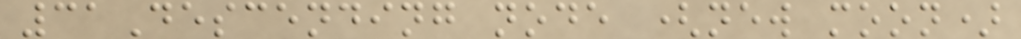31Descending node (new moon)
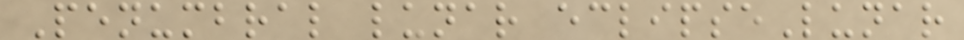Penumbral lunar eclipseLunar
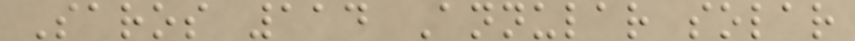Saros 114 Annular solar
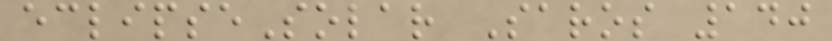eclipseSolar Saros 140
